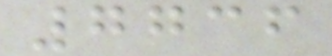7736
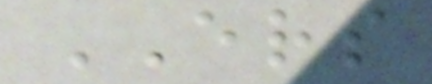ERS
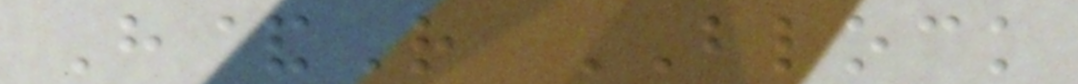H&R BLOCK
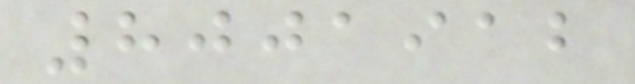8001912
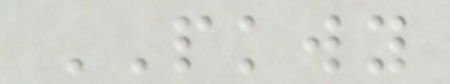PKWY
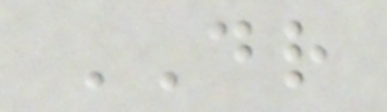DR
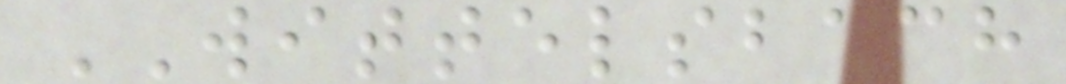WITTELSBACH
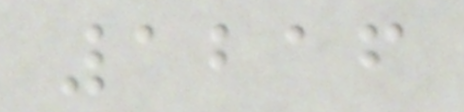1216
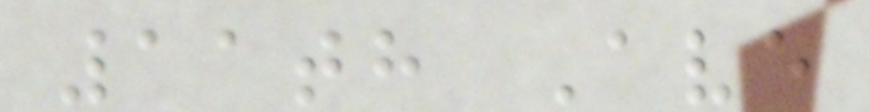11th Ave
